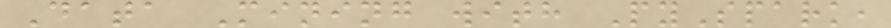Data Mining with PySpark,
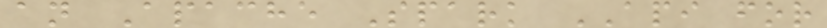an Apache Spark API for
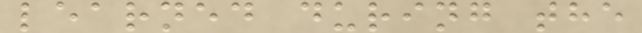learned during the
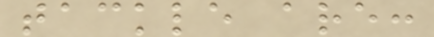tackle are:
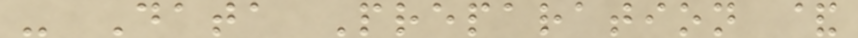- Data Preparation &
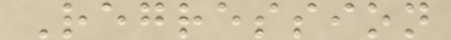Regression
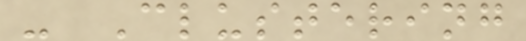- Clustering
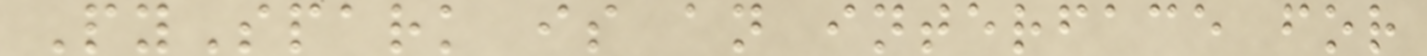PySpark is an interface for
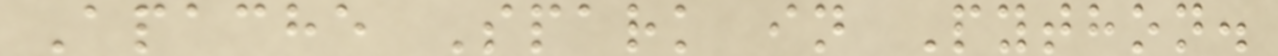Apache Spark in Python.
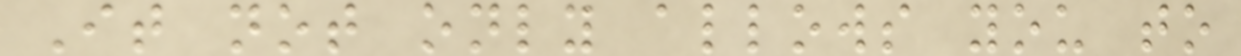It not only allows you to
